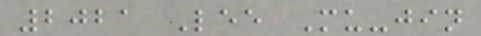2021 Lee Mu-jin
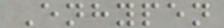Enhypen
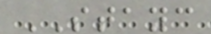STAYC
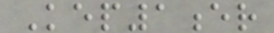Kep1er
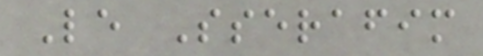Le Sserafim
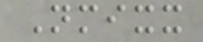Nmixx
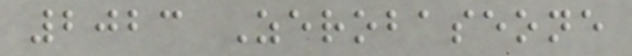2023 Zerobaseone
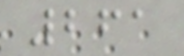261
